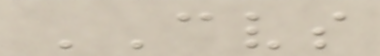CVS
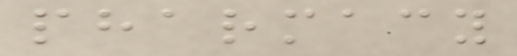pharmacy
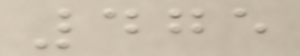475
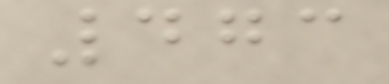473
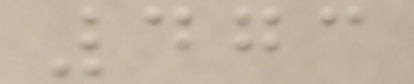473
